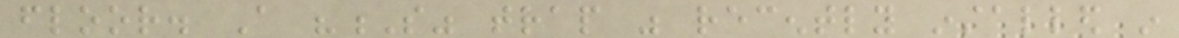floor. A "S" trap was recently installed in
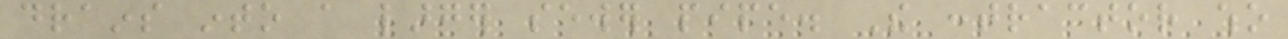drains into a larger sewer pipe. The contractor who
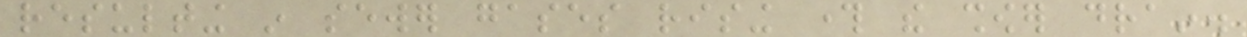resulting in sewer gases rising through the shower drain.
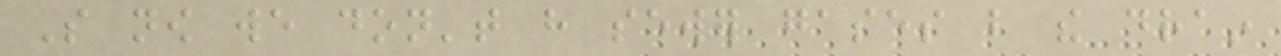So now we don't have sewer gases but the drain
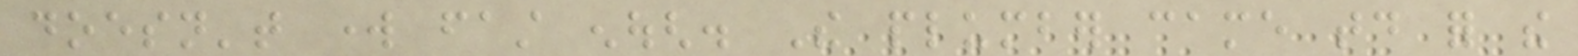doesn't work fast enough. The plumber came today for the
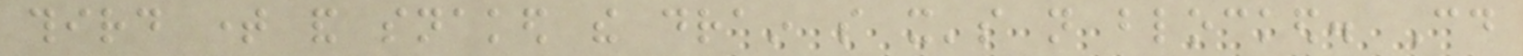third time and snaked the drain so it's not blocked. Could
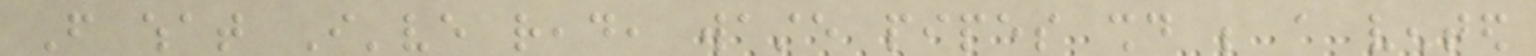From what I've read, waste pipes should be a vented
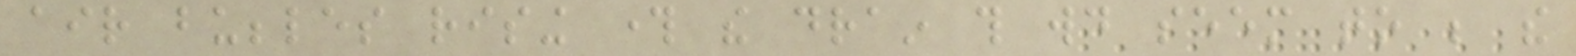air bubbles rising through the drain this would seem to be the
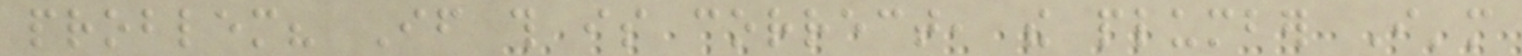problem? If this is correct, the plumber I'm
